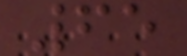65
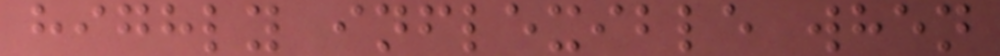highly inflexible when
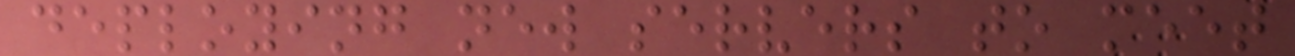deploying new servers to meet
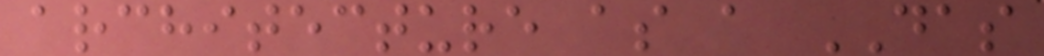architecture as a DAS
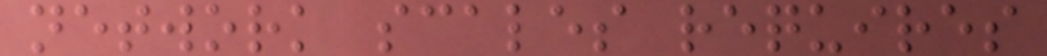network scales requires
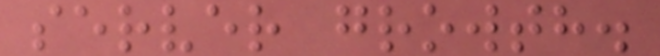server growth.
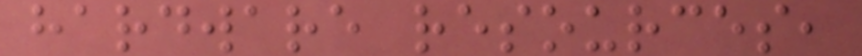hardware resources,
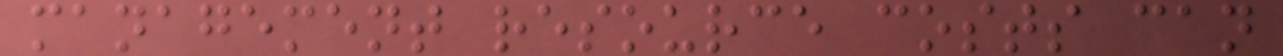management resource costs can
